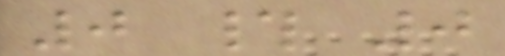0 # 0
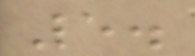5.
